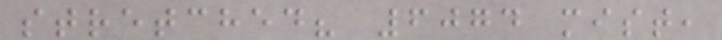stretched? 6074 mist,
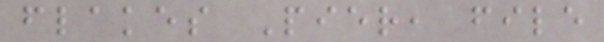flakes Pier, file
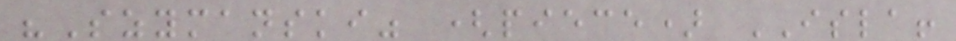"Szymanski" (piece) ISLA!
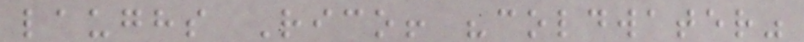laughs Rico! "coldwater"
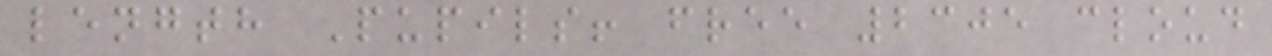length Pupils! free 2305 cloud
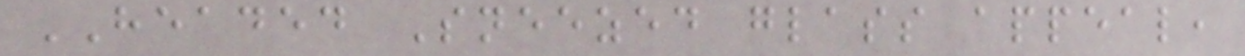HEADED Sneezed glass appeal,
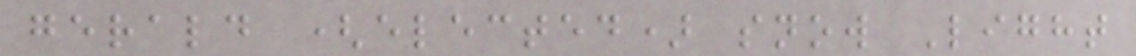gerald (elected) snow Light
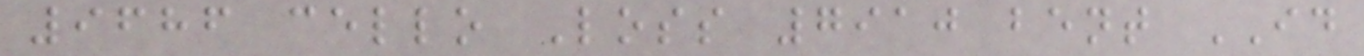9686 cello Loss 7910 bent ID
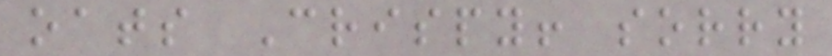oats Crispy! sorry
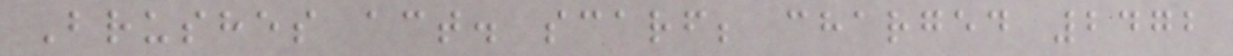Brushes act. scarf; charged 2472
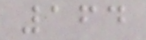164
